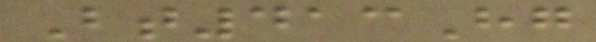Bt413Hg
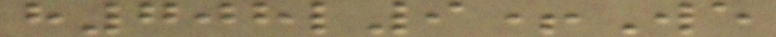h708l9+We
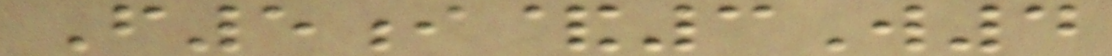F5i&3W4
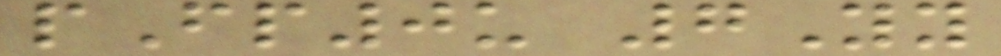pFp0u 7Yy
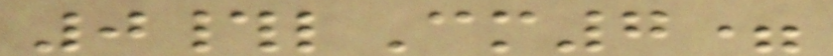0#lCm7=
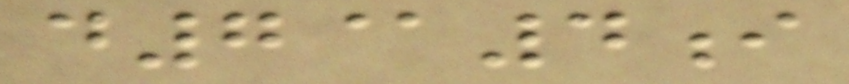d7@4i
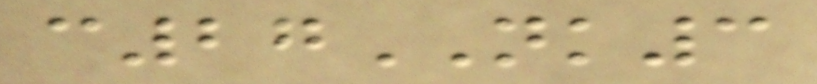c27NK3
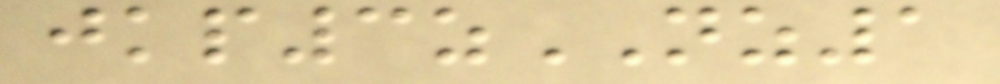jkp3zNZ1
